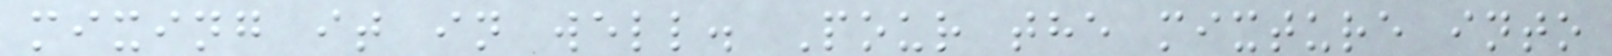mixing it in well. Pour the mixture into
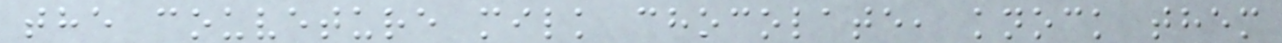the couveture milk chocolate, knock them
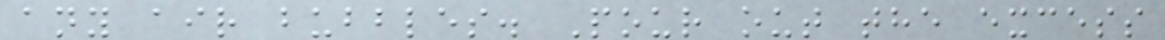any air bubbles. Pour out the excess
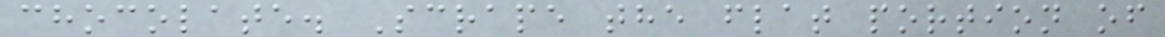chocolate. Scrape the flat portion of
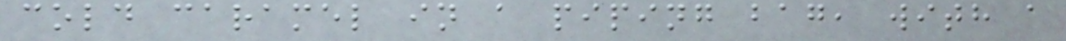cold caramel in a piping bag, with a
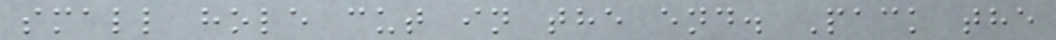small hole cut in the end. Pack the
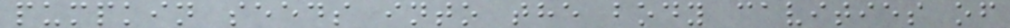pumpkin seeds into the body cavities of
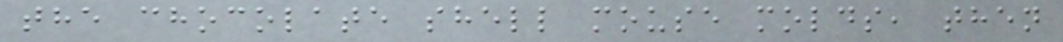the chocolate shell mouse molds, then
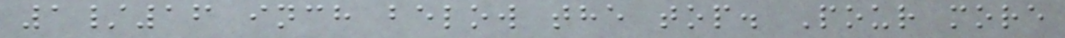1/16 inch below the top. Pour more
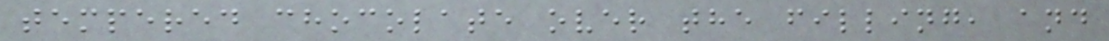tempered chocolate over the filling, and
